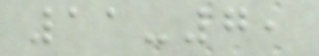11-7,
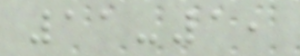11-1,
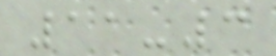11-3
